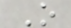O
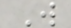W
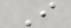I
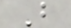B
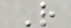R
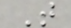T
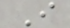I
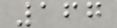167
